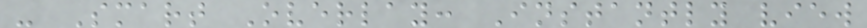- Smart Overlay: Instantly view
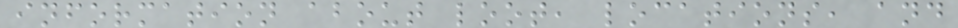information about loot, locations, and
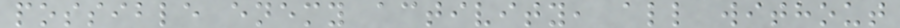possible enemy activity, all without
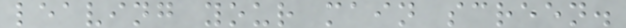leaving your main screen.
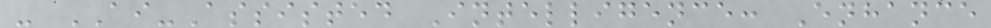- AI-Assisted Intelligence: Enhance
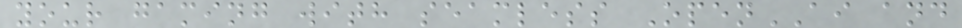your gaming with seamless OpenAI and
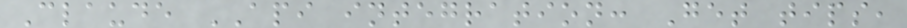Claude API integration: Get tips,
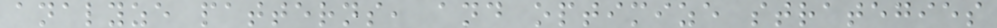analyze patterns, and optimize strategies
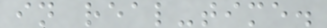in real-time.
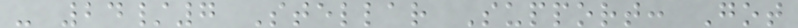- 24/7 Stellar Support: Got
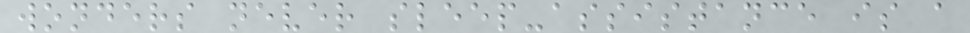wonders never sleep-assistance is a
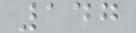147
